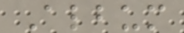Album
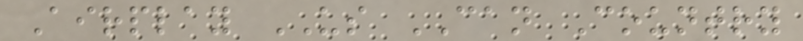Airplay US CAN Country
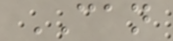CAN
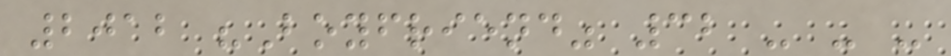2012 "Boyfriend" 32 - - -
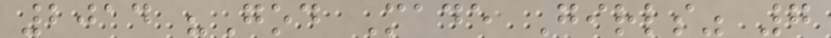2014 "God Made Girls" 7
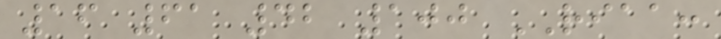16 61 42 100 RIAA:
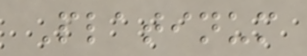Platinum
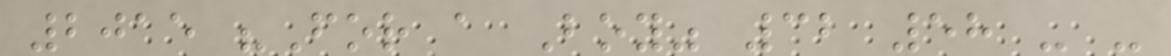2015 "For a Boy" 32 58 - -
